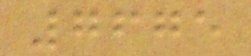7675
